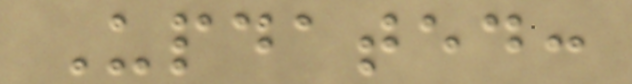Updated:
